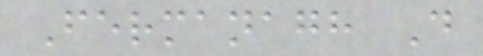Fermanagh D
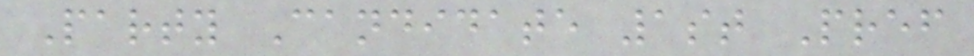Party Candidate 1st Pref
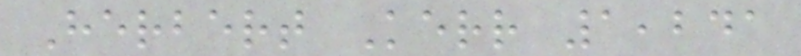Herbert Kerr 1,241
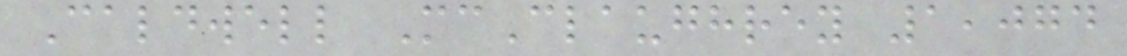Caldwell McClaughrey 1,074
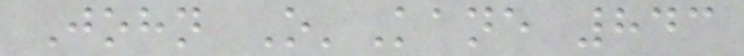John O'Kane 843
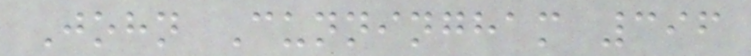John Cunningham 396
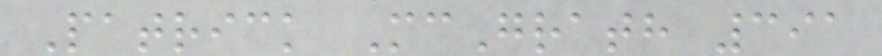Patrick McGrath 391
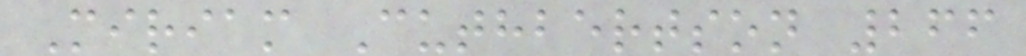Miriam Cuthbertson 266
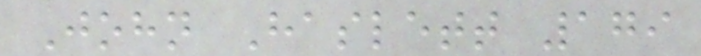John Haslett 179
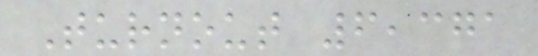Turnout 6,371
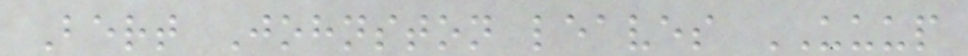Bert Johnston leaves UUUP
